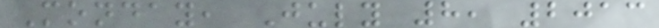Monday, July 8, 2013
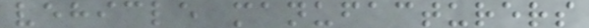vehicle manufacturers
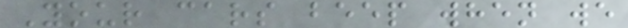Your cars beep when we
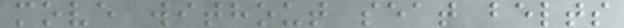move without seat belts
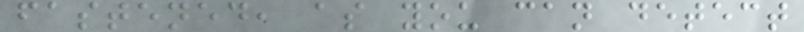fastened, as you can detect
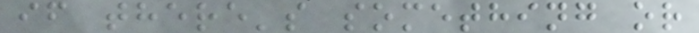if there's something or
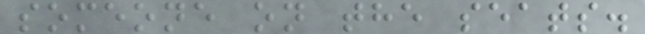someone on the seats.
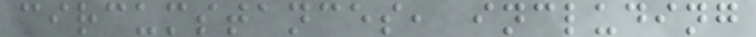circumstances, including
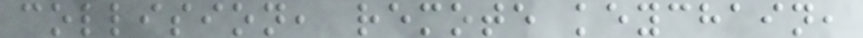collision, remote keychain,
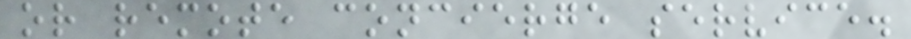or remote concierge service.
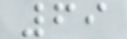69
